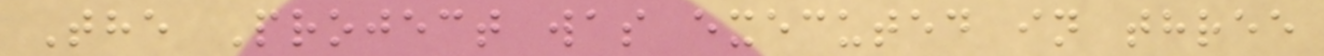The Project was executed in three
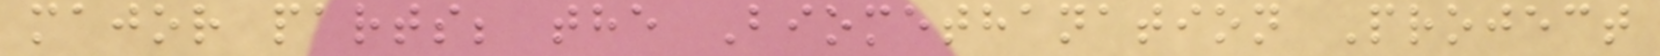major parts; the Biomethanation Project
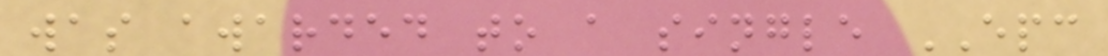was awarded to a single EPC
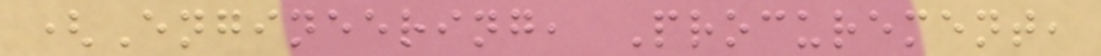(Engineering, Procurement,
